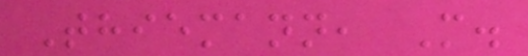Thiemann, M.
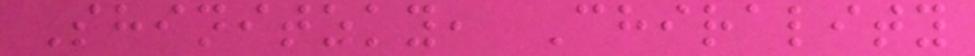Shinitzky, Chirality
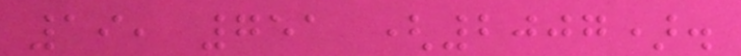19, 751 (2007).
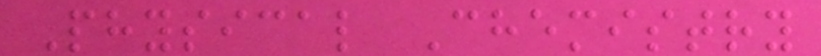Physical Chemistry
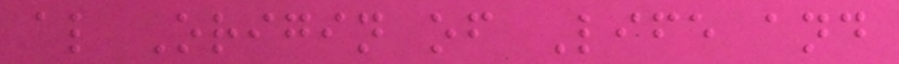al Origin of Life and
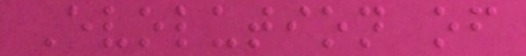Evolution of
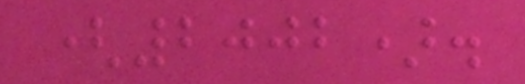(2002).
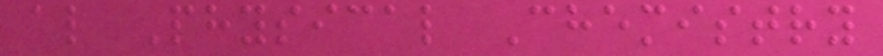al Physical Chemistry
